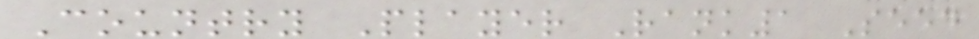Country Player Rank1 Seed
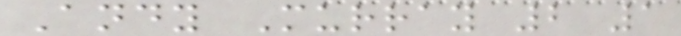Andy Murray 2 1
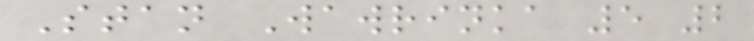Stan Wawrinka 5 2
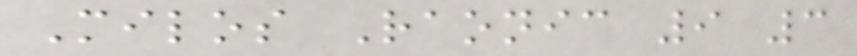Milos Raonic 9 3
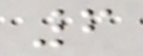6
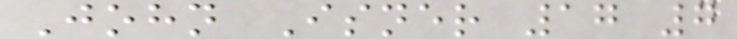John Isner 17 7
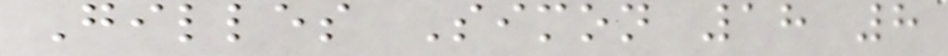Gilles Simon 18 8
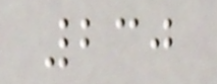230
